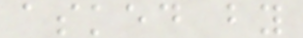asked by
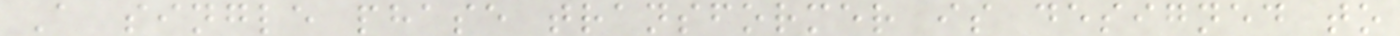A single phase transformer is designed to
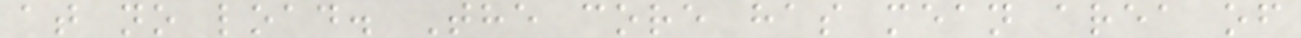at no load. The core has mean area of
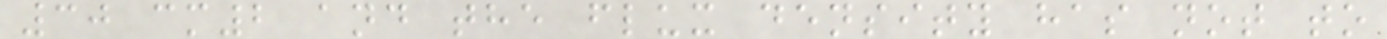30 cm2 and the flux density has not to
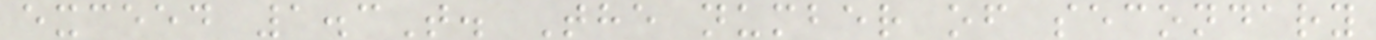exceed 1.3T. The number of secondary
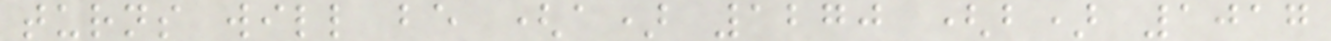turns will be (a) 1270 (b) 1017
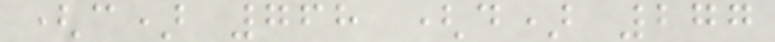(c) 768 (d) 277
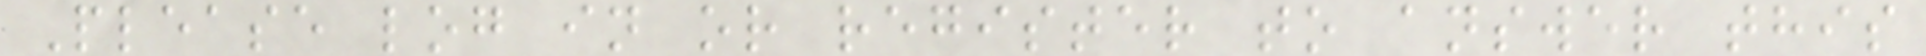Please log in or register to answer this
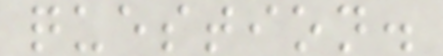question.
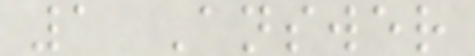1 Answer
